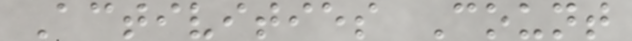Activities Count
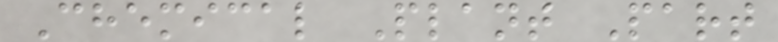Chemical Plant Part
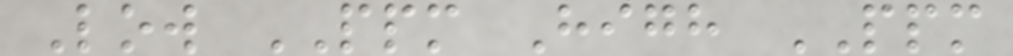Low PPM High PPM
